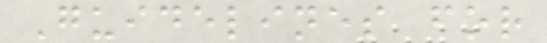Guidelines for
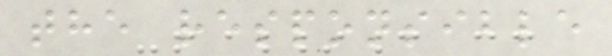the responsible
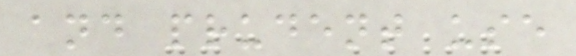and prudent use
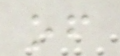of
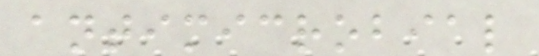antimicrobial
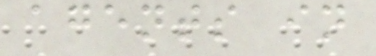agents in
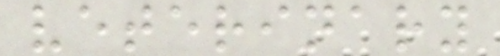veterinary
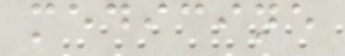medicine
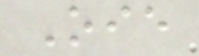Oie
